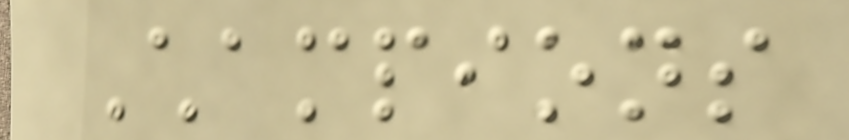Champions
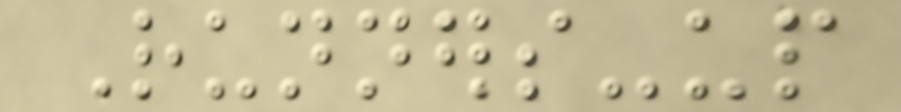Runners-up
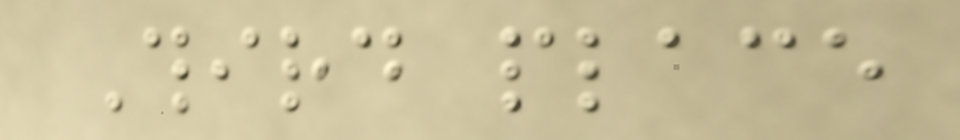Third place
